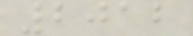2012
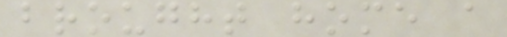brought home a
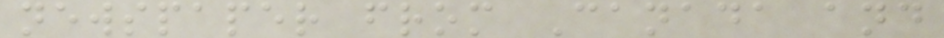newspaper from Canada and
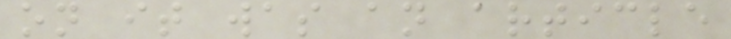on it was an article
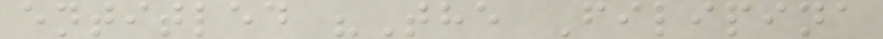entitled "The Filipina
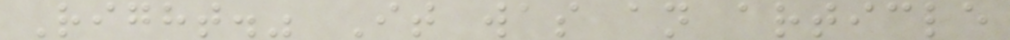Right." It was an article
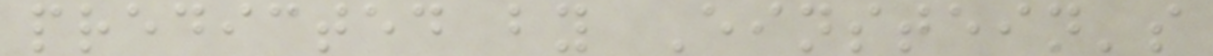predicted by Einstein's
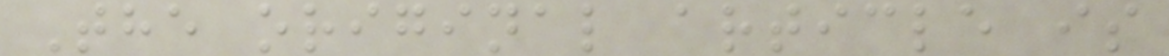The original article is
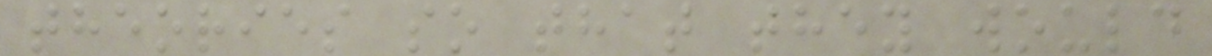theories so that they would
